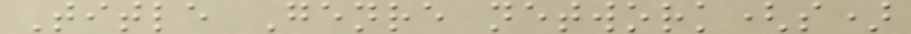Title Genre network(s)
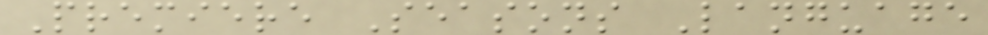Premiere Seasons Language
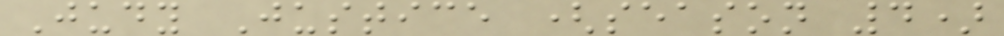Judy Justice (season 4)
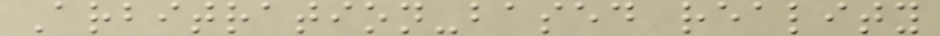Arbitration-based reality
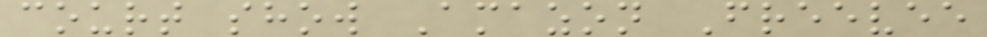court show Amazon Freevee
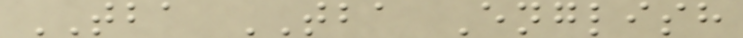TBA TBA English
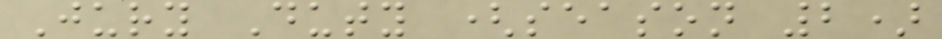Jury Duty (season 2)
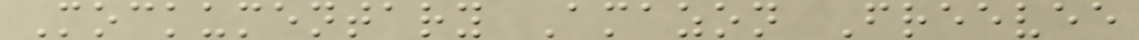Mockumentary Amazon Freevee
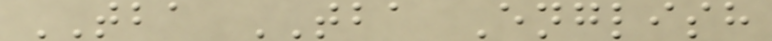TBA TBA English
